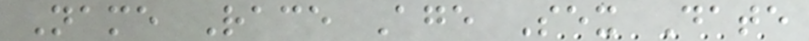Name Race Age Sex Date
